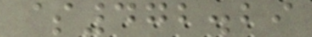$472.29
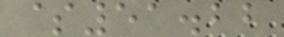$51.22
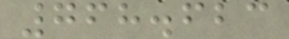768.623
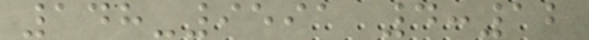148-9591 4:12
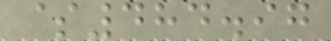$484.97
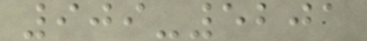909-5201
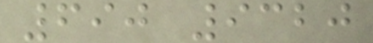690 9320
